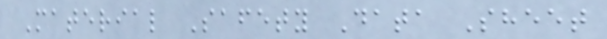Material Safety Data Sheet
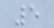5
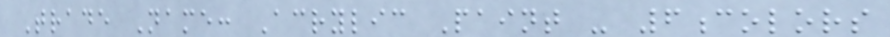Trade Name: Acrylic Paint - 6colors
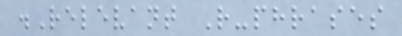.Relevant R-phrases
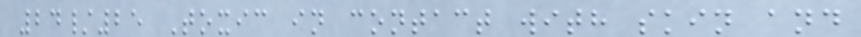24/25 Toxic in contact with skin and
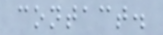contact.
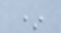*
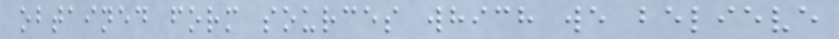obtained form sources which we believe
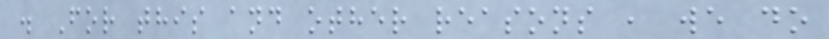. For this and other reasons , we do
